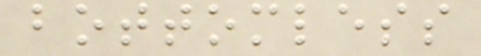bottomless
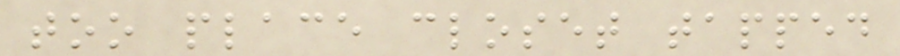too place closet tapped
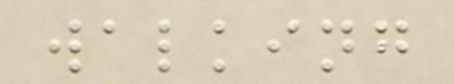walking
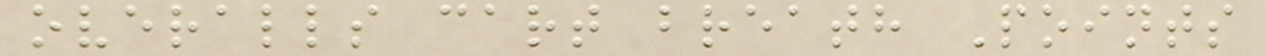overalls cart breath Points
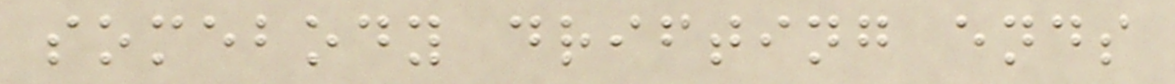somebody drifting ends
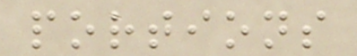portions
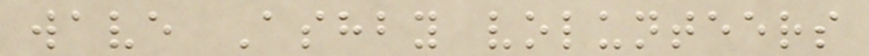wave Ashby volunteers
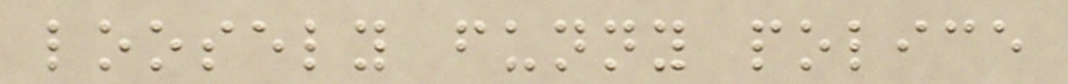loosely funny police
